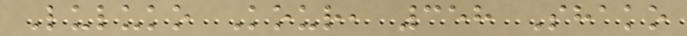Luluko Kour, 358 Shako
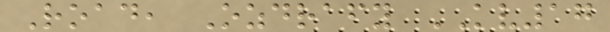Road, Ozdrafy KV17
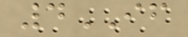4IF
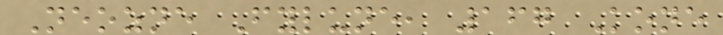Neozne Fylune, 167 Kone
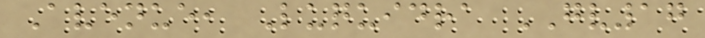Avenue, Luquidra GV17
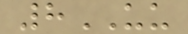8UU
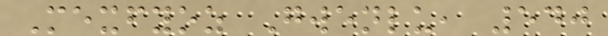Mexfyoz Gwenlu, 540
